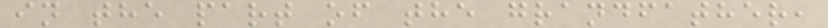in the part of the grandfather,
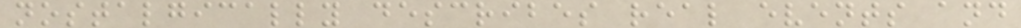nostalgically describes real events and
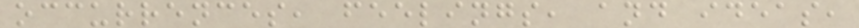occurrences, feelings, and ideas,
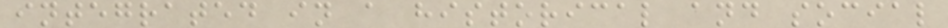integrated in a historical and social
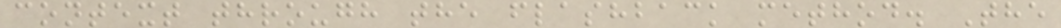context through the flashback method. The
